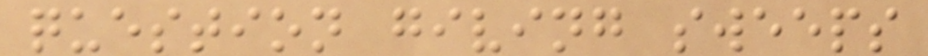question giving sweeps
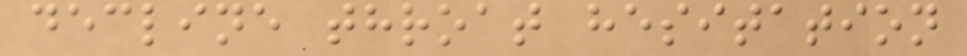decline throat hesitation
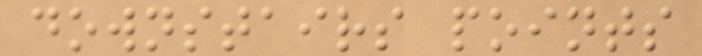downstairs points
